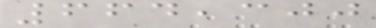664,300
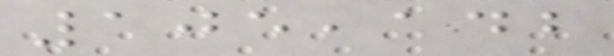105,142
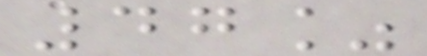47%
